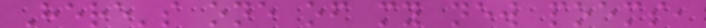Here's one of my new poems,
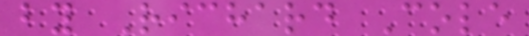by Richard Cole
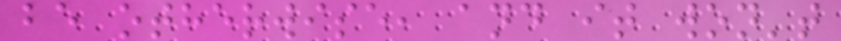be otherwise, and it won't
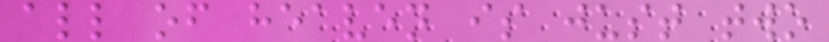all of heaven is just two
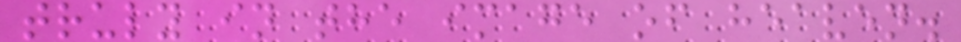truly in the image of heaven.
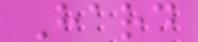Hard
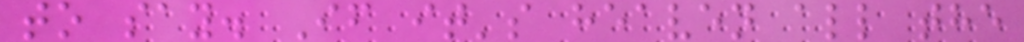to say. If it's heaven all the
